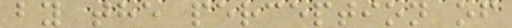by the perception of
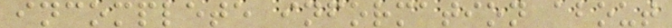incomplete information about
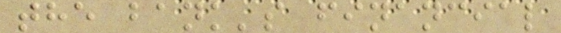the bank's financial
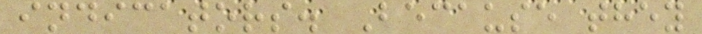indicators. Because they
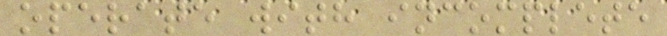operate with incomplete
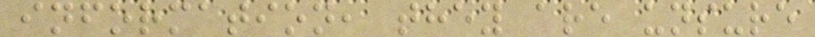information, they are unsure
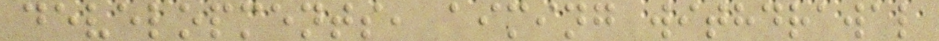developments, aiming withdrawal
